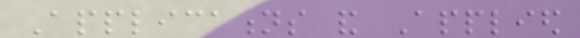Applications and Applied
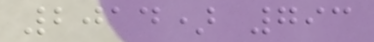2014) 793
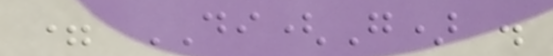= DI(G) .
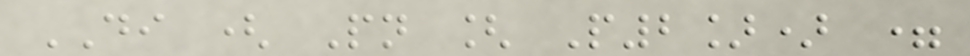DI ( Pn [ P2]) =
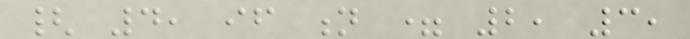{ 4, if n = 2, 3,
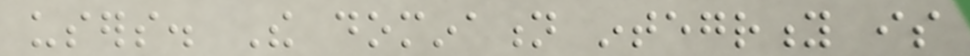users. The domination integrity is
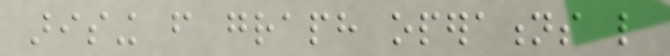arising from graph operations like
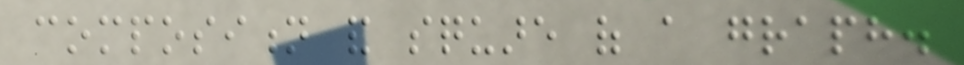composition and square of a graph.
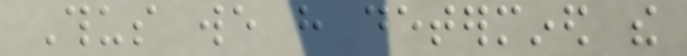Thus we have determined the
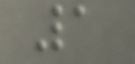1
